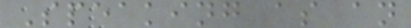Speaking as an
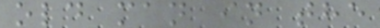old man in the
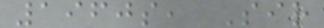1960s, Sir
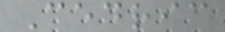Cedric
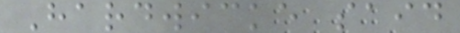Hardwicke said
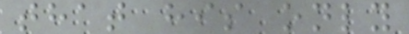that his only
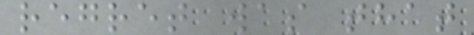regret was that
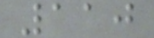110
